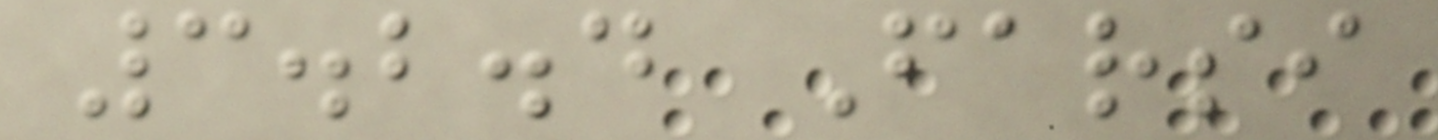3.2.4 Farsi
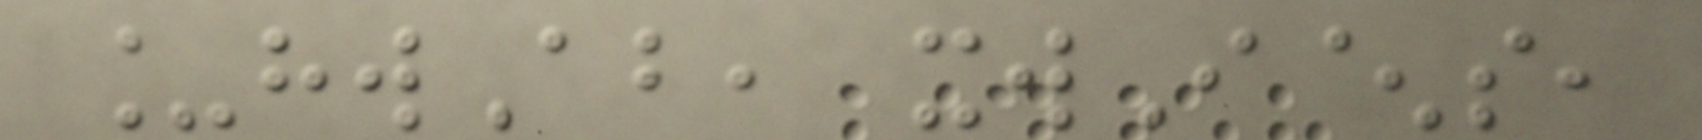_hwAb, xwI^s,
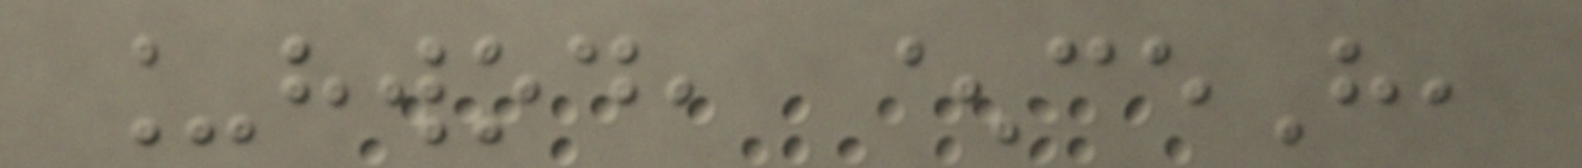_hwod, ^ceH,
